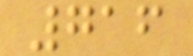716
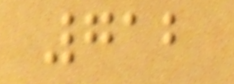712
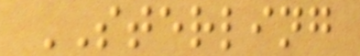STERLING
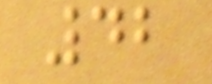42
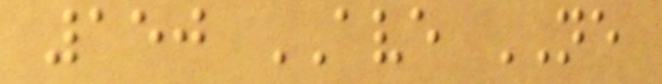150 AVE NE
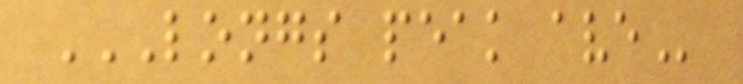LONGS PEAK AVE
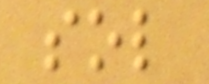sol
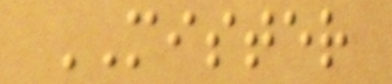MISTER
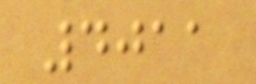4011
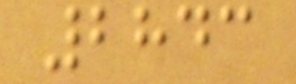2843
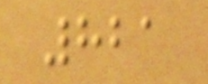821
